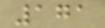171
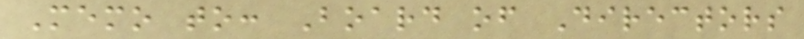Memo to: Board of Directors
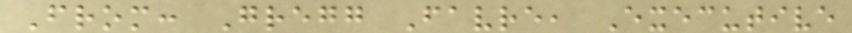From: Gregg Favre, Executive
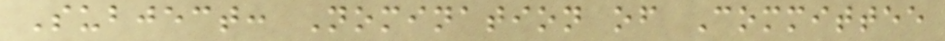Subject: Nomination of Committee
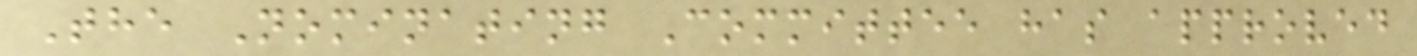The Nominating Committee has approved
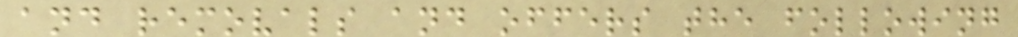and removals and offers the following
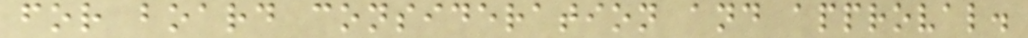for board consideration and approval.
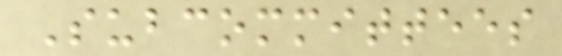Subcommittees
